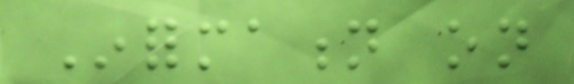Information on
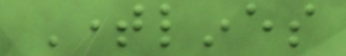Timelines
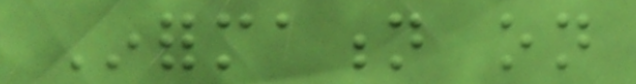Information on
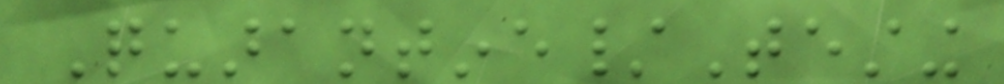Quarantine/Testing
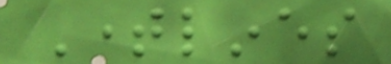Timelines
